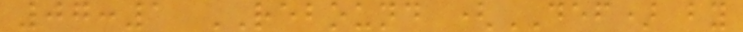07:1 REBOUND (DEF) by
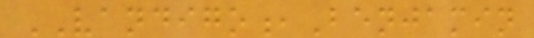VANDIGO,Benjamin
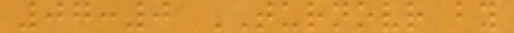07:0 TURNOVR by
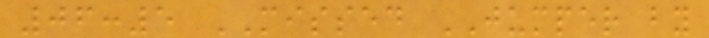06:5 MISSED JUMPER by
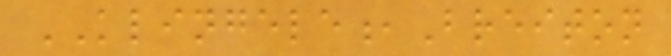KLINGELE,Breiton
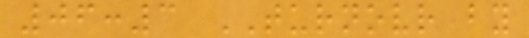06:3 TURNOVR by
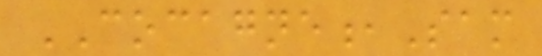COCAGNE,Sam
